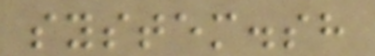system.sh
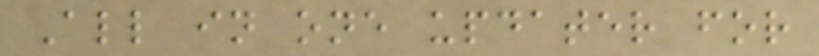All in one updater for
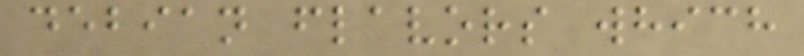debian flavors which
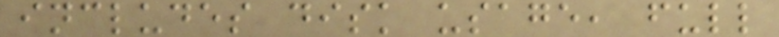includes disk usage, full
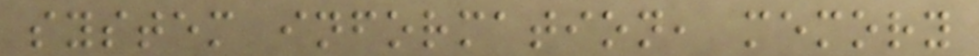system information, memory
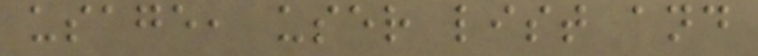usage, user list and
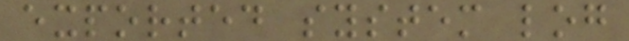exported system log
